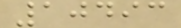10493
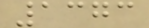1373
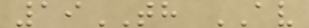19TH AV
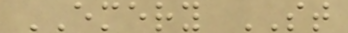EMERY ST
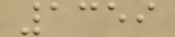1359
